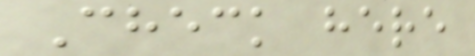Check here
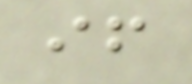if
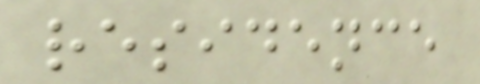residence
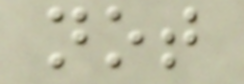not
